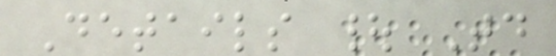Details | Today
